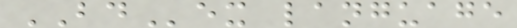BDex language
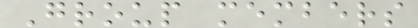Group members
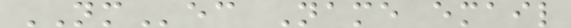NMec Name email
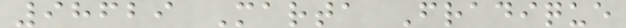98629 Marta Fradique
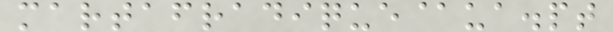martafradique@ua.pt
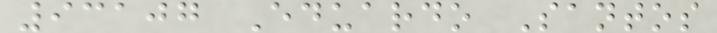93107 Eduardo Santos
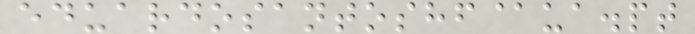eduardosantoshf@ua.pt
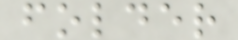folder
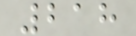218
